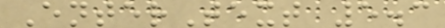EnterText 5.3
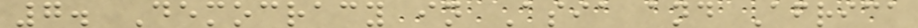7. Democracy in Asia and Africa
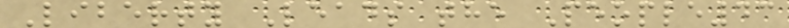Liberty Leads the People43
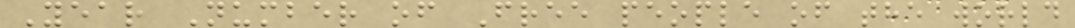Year Number of Free people of the world
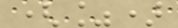(%)
